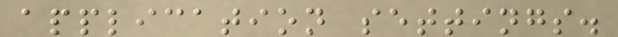application settings.
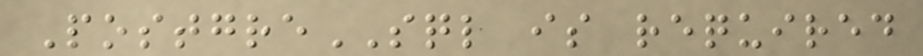PostgreSQL is required
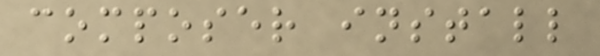composer install
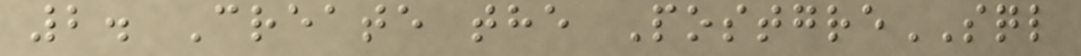2. Create the PostgreSQL
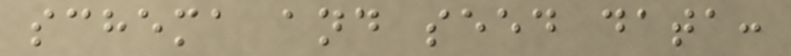schema and seed data:
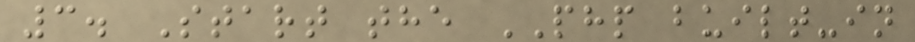3. Start the PHP built-in
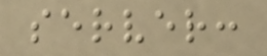server:
